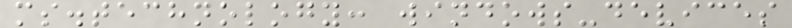ms.technology: windows-devices
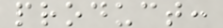product:
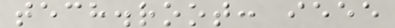tech.root: ieee
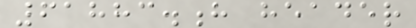61883.h header
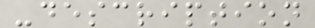-description
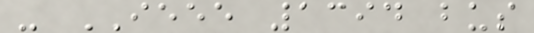- IEEE 1394 bus
